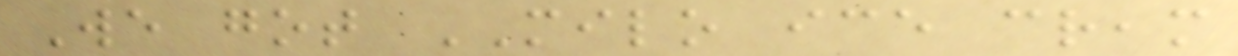We got MILO ice cream
